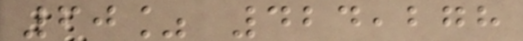60% 424,278
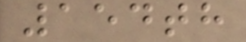154th
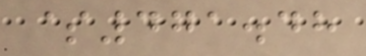$471.48
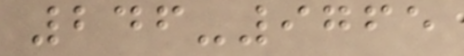246-9765
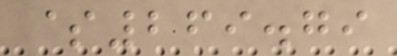$269.79
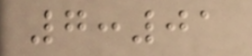7:01
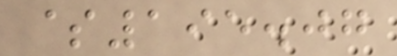$195.07
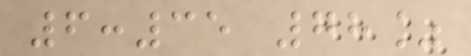6:35 78%
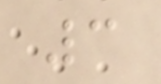3
